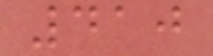410
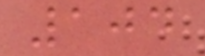104
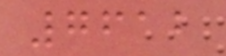7612
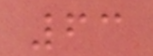63
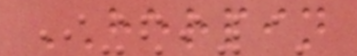HERPIN
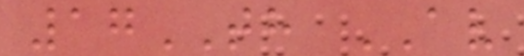17TH AV
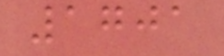1701
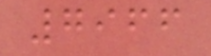7966
